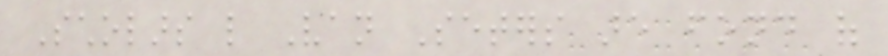Scholars like Van Seters are fond of
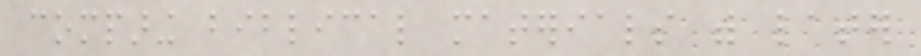comparing biblical materials with later
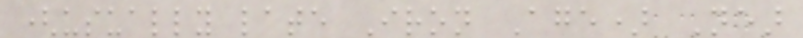(usually late Iron Age) Near
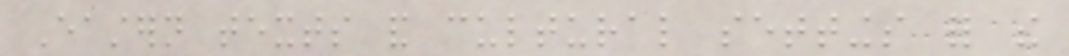Eastern texts and cultural settings for the
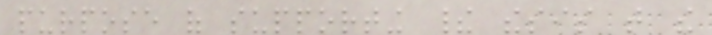purpose of supporting their thesis that the
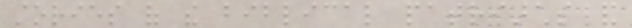stories of the biblical patriarchs and
